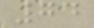74
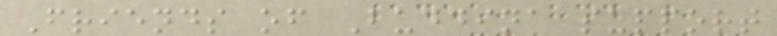Friends of Buddina support
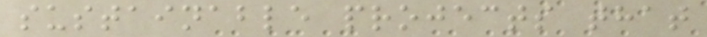sustainable projects that
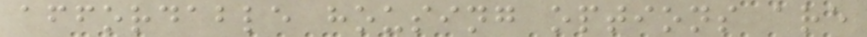affordable housing options are
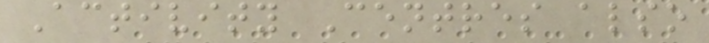Activity Centres also
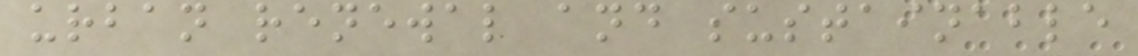urban renewal and sustainable
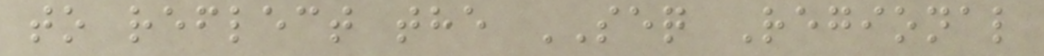to reflect the SEQ Regional
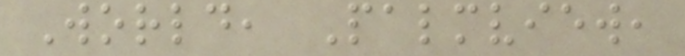World, Palmview,
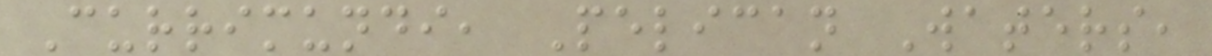Currimundi, Pelican Waters,
